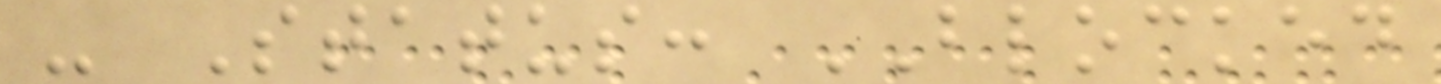- Status: BLOCKED
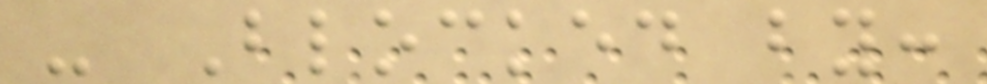- Blocked by:
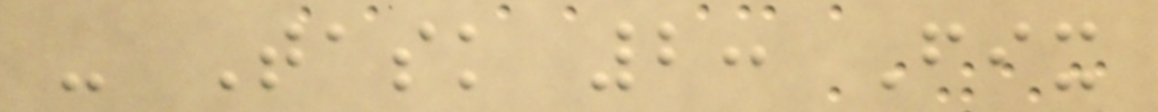- Task 2: Fix
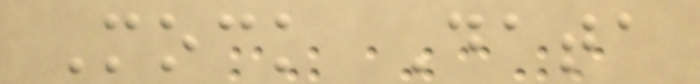Mock Data
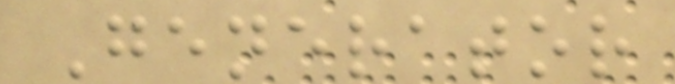Generator
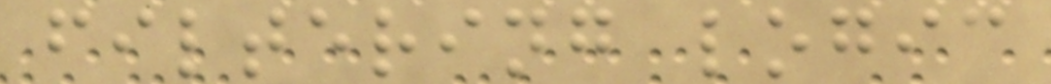filtering logic
